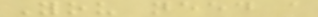You need a
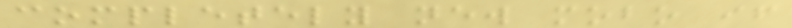completely new mobo if
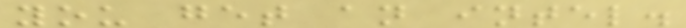you get an intel.
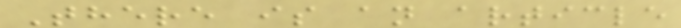There is an article
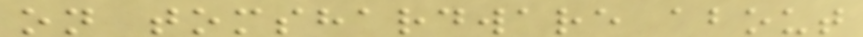on tomshardware about
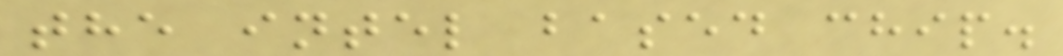the intel based chip.
